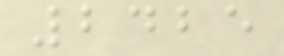2425
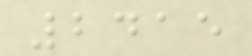2415
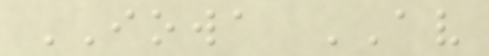IOWA AV
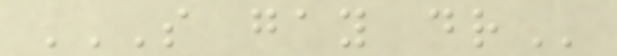S GAY DR
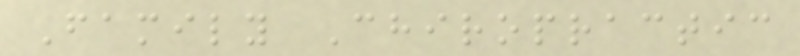Family Chiropractic
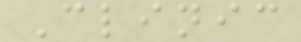Clinic
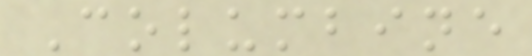Columbine
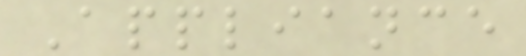Appliance
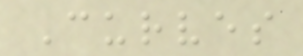Curves
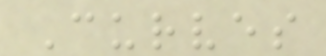Curves
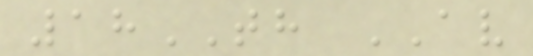18TH AV
